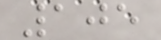105
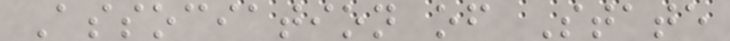Association of State
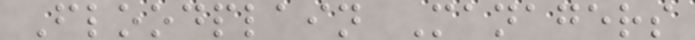Floodplain Managers
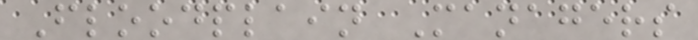Floodplain Managers
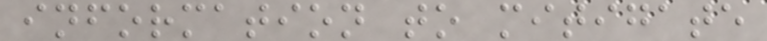information to mitigate
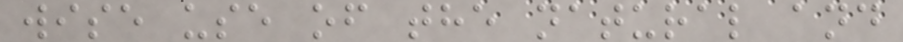wise use of the natural and
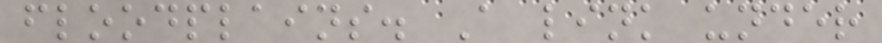floodplains. A link under
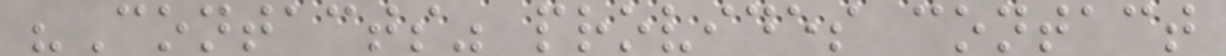"Contacts" provides contact
